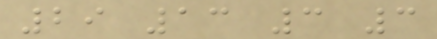29 13 3 3
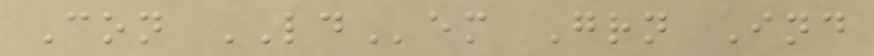Con LDem Grn Ind
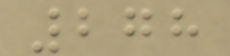278
